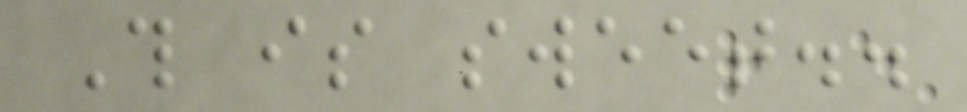This is sweet..
